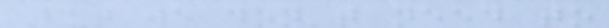But we don't need to
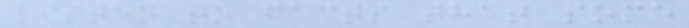listen to facts that some
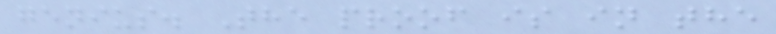genius. The proof is in the
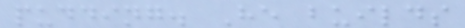pudding. He builds
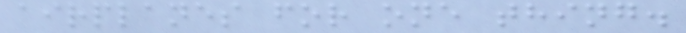airplanes for one thing.
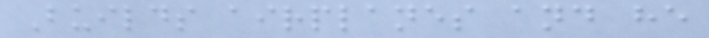Builds airplanes and he
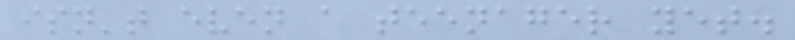isn't even a teenager yet.
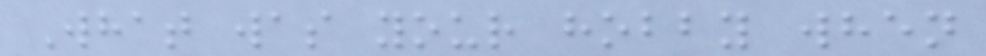What was your hobby when
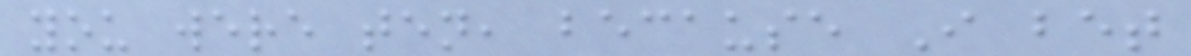you were ten, because I bet
